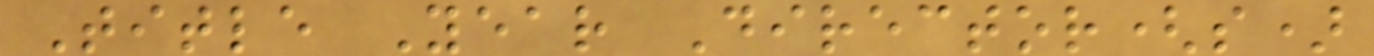Title Year Director(s)
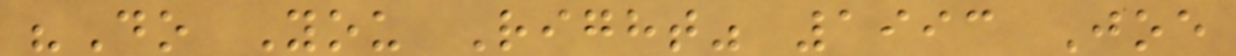"Do You Right" 1993 Joe
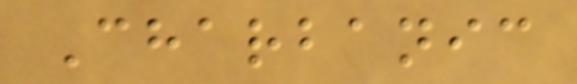Charbanic
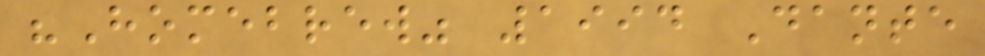"Homebrew" 1994 Dante
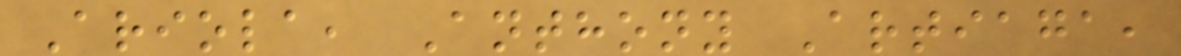Ariola, Anthony Artiaga,
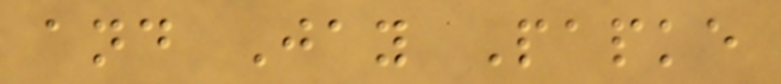and Jay Papke
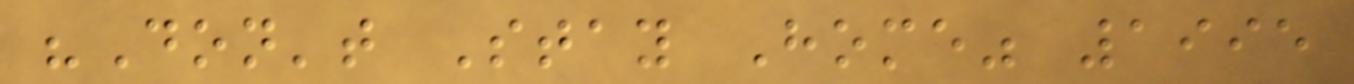"Don't Stay Home" 1995
